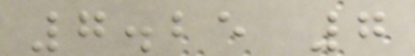7.25 7
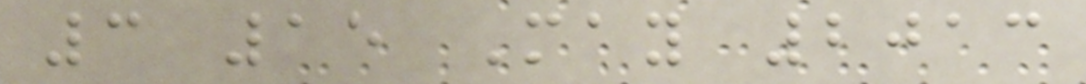3 15 May 2013
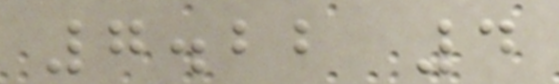7.22 4
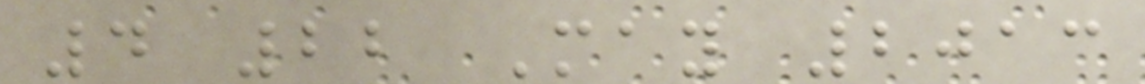4 22 May 2013
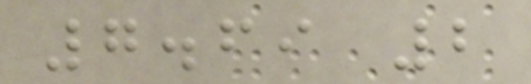7.69 2
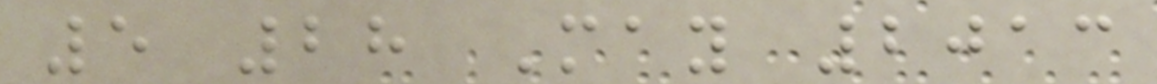5 28 May 2013
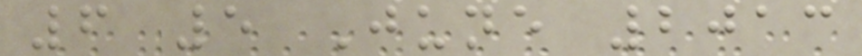6 5 June 2013
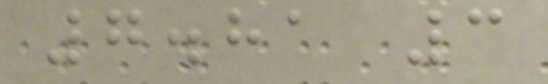7.81 3
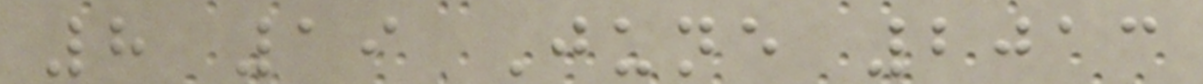8 19 June 2013
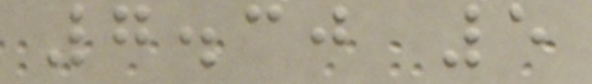7.30 5
